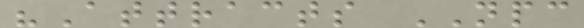"Attracts NPC
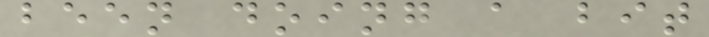been doing a bit
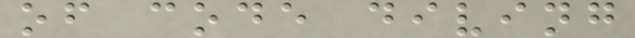of code diving
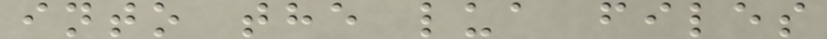into the lua files
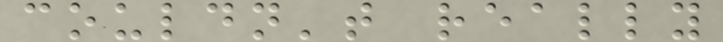couldn't really
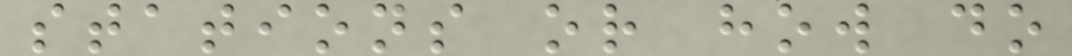stations or how do
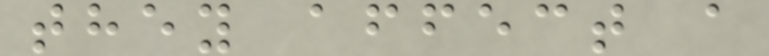they affect a
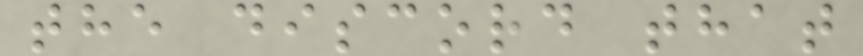the discord that
